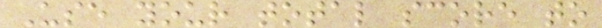Use your total score to
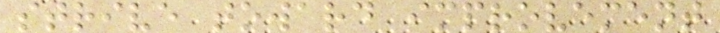strive toward improvement
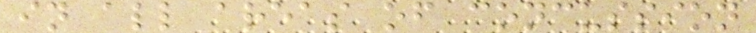in all areas of concussion
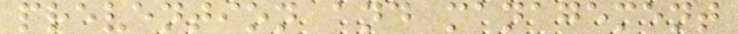prevention and management
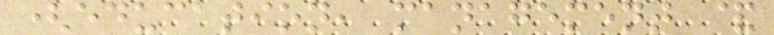(education, management &
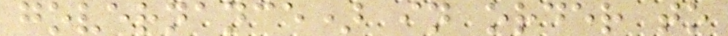governance) in order to
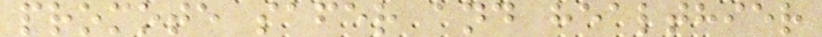promote safer and healthier
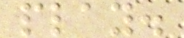play.
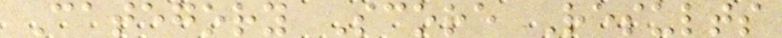Category Score Results
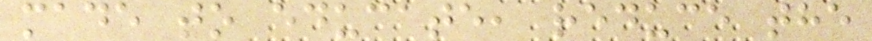made to educate, reduce the
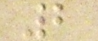2
